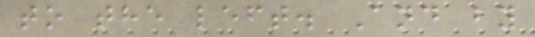to the left. And by
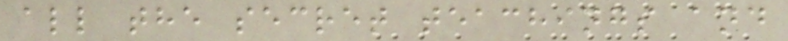all the secret teachings and
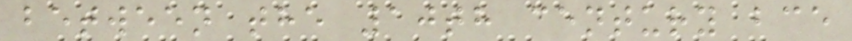between the 10th century bce
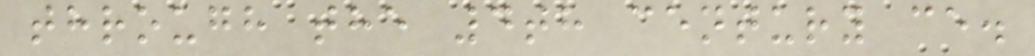through the 4th century ce.
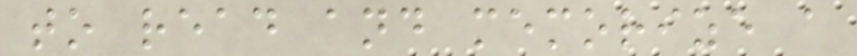to read and memorize a
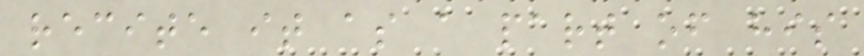recite it as a part of his
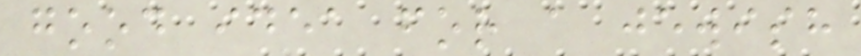good idea for a jewish
